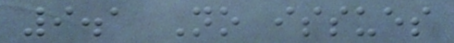9.1 No issues
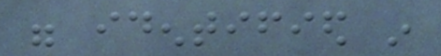were identified in
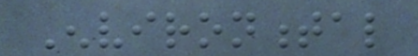Environmental
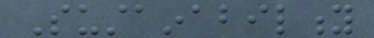Sustainability
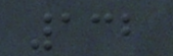132
